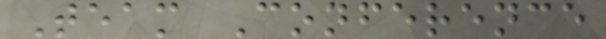Team Conference
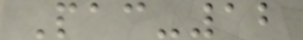Pac-12
